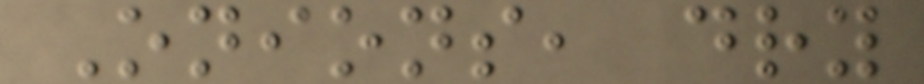Onions, dry
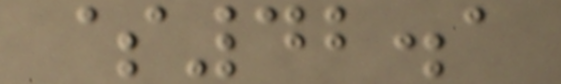$42.1
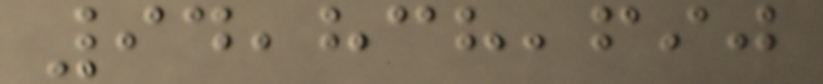94,838,690
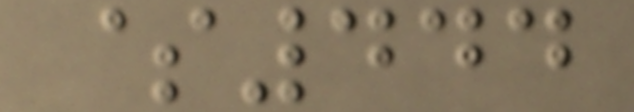$444
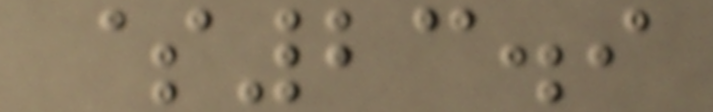$23.9
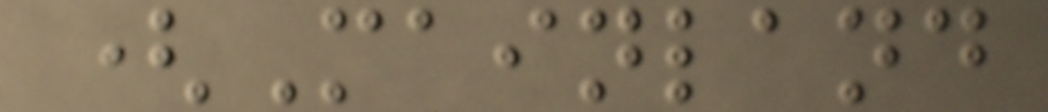(Mainland
